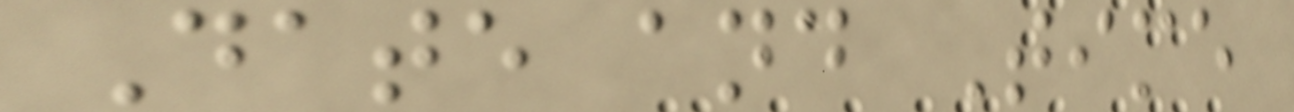Date and Time
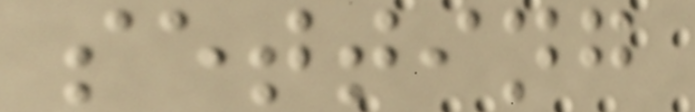setting
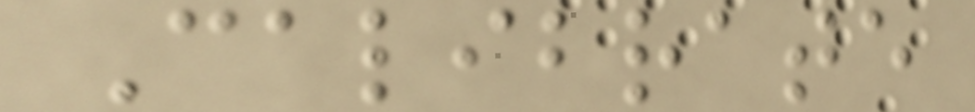Calibrate
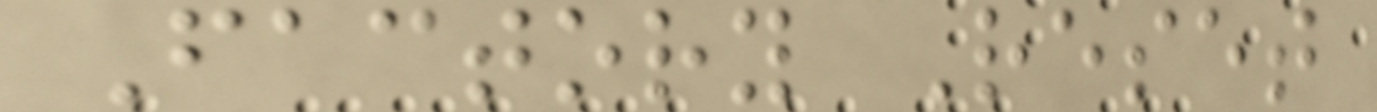Factory Reset
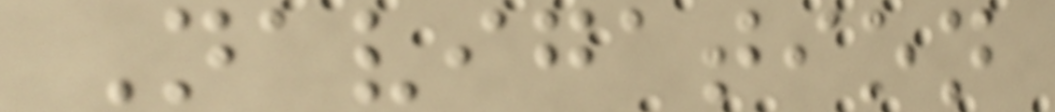Navigation
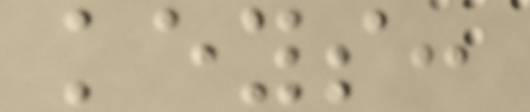keys:
